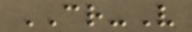CR-V
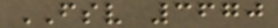FSV 3670
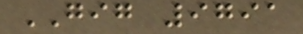GIG 9791
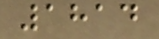1814
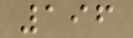196
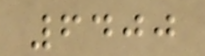6400
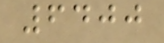6400
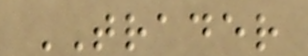TRADER
